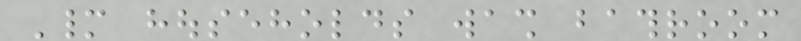Many households wash bathroom
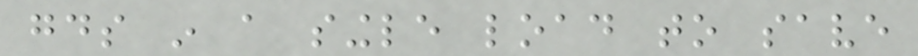goods in a single load to save
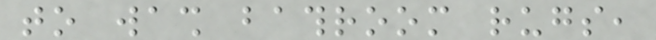to wash bathroom rugs,
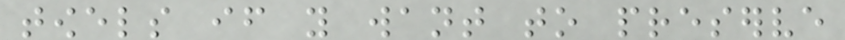towels if you want to preserve
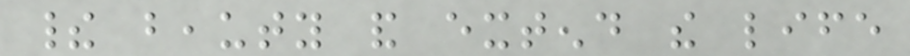their beauty and extend the life
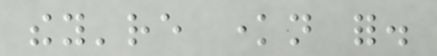they're known for.
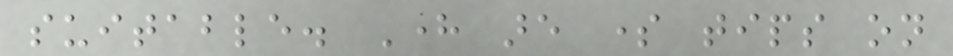suitable. Here are some tips on
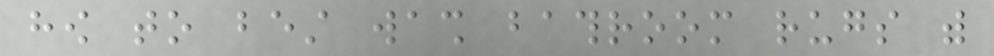how to best wash bathroom rugs with
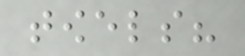towels?
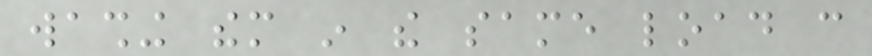washing them in the same load can
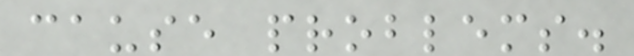cause problems.
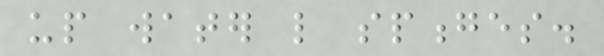up water like sponges.
